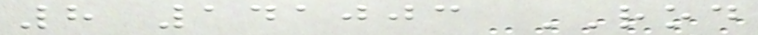8 141003 ROD
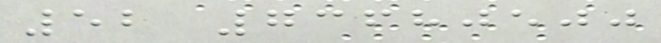52 73680500
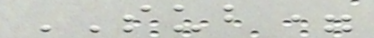SUB=
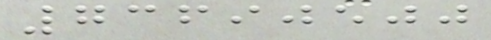73690500
